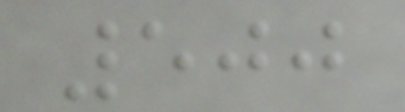500
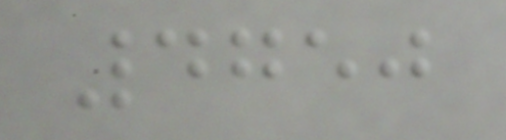4750
